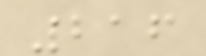216
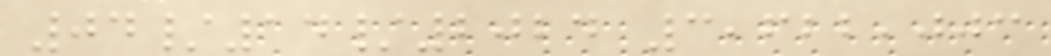04/14/2024 3,622,003
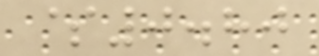$0.80
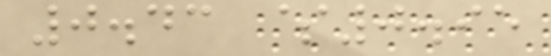0.43 $0.95
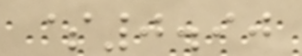$0.90
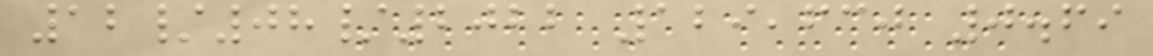12/08/2022 129,630 0.69
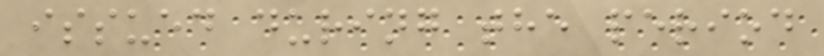issued during the period
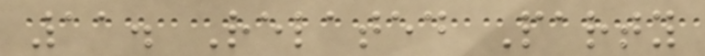11. Related Party
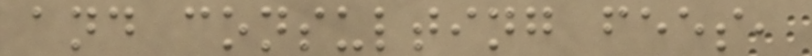and consulting fees,
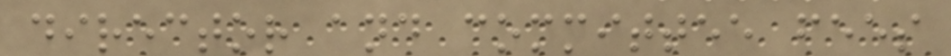director and committee fees
